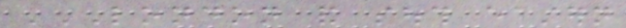LONDON AND SOUTH EASTERN
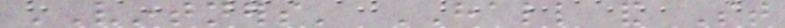VINTNERS' HALL and St
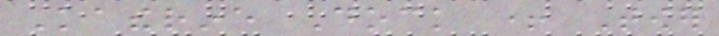Katherine Dock + Tower
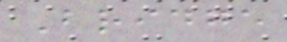Bridge
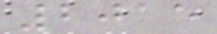2015
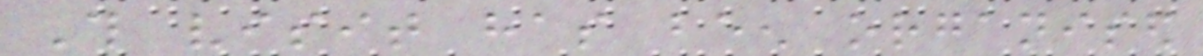This visit has been organised
